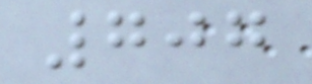707
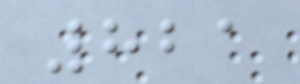821
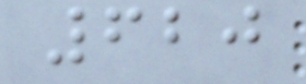620
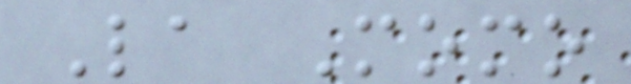La Momo
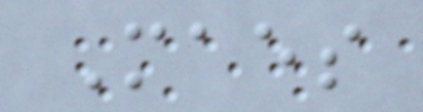Maes
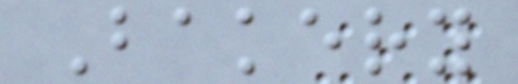Bakery
